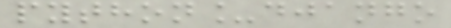python_django
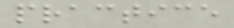practice
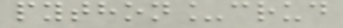python_crud
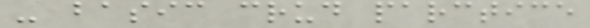- basic crud parctice
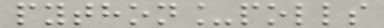python_polls
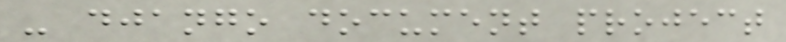- django document project
